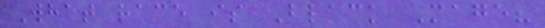What race is Black Mage?
